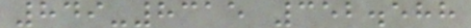849-8315 352.588
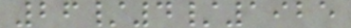26/4/1925
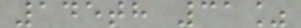145th 31%
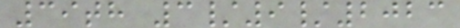39th 3/9/2023
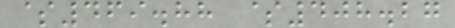$469.88 $408.27
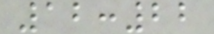12:22
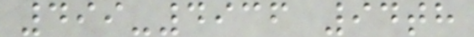499-4936 94th
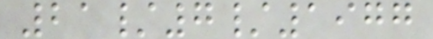21/7/1977
